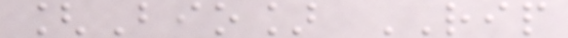[Bio] RIP
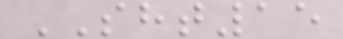SHT15
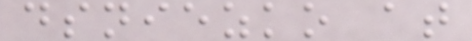dsniezko at
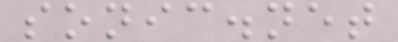sonic.net
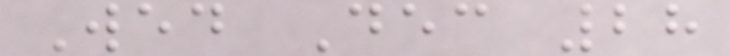Wed Dec 28
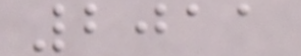2011
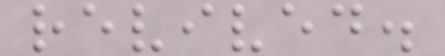revived.
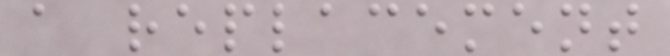a replacement
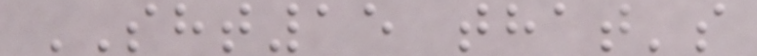SHT15 that's
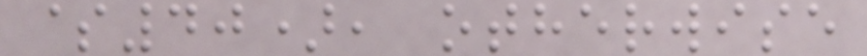$40), otherwise
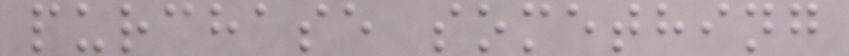purchase something
